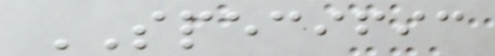SPECIFIC
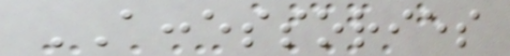ACCESSORIES
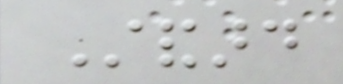Standard
